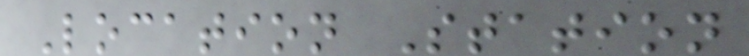Location Station
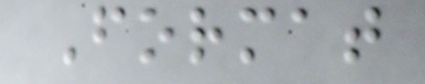Format
